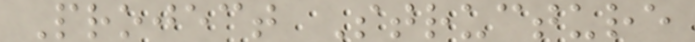Project Structure
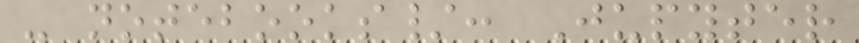- notebooks/: Jupyter
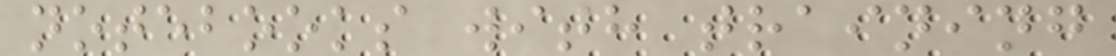notebooks with training
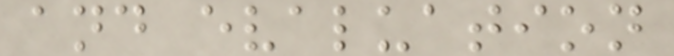and evaluation
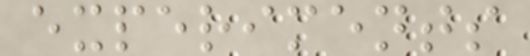experiments
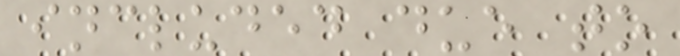included due to
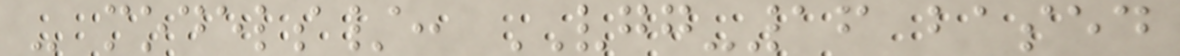- models/: VGG-16 based
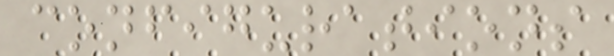configurations
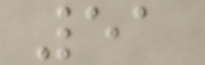51
